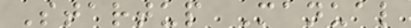Startup Manual
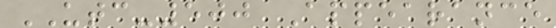UTC-500 Appearance
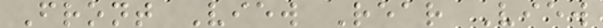Front View Rear View
